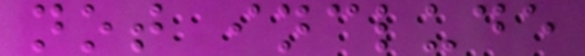not include
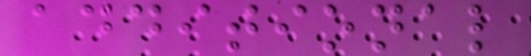additional
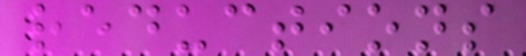reductions
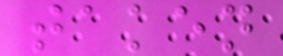taken
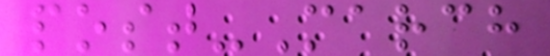post-March
